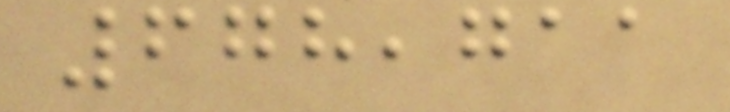678,711
